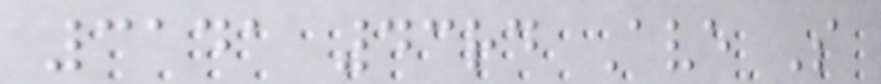3141 43rd Ave S
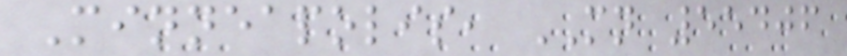Minneapolis, MN 55406
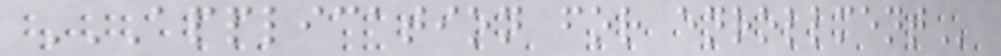APPLICATION FOR ENROLLMENT
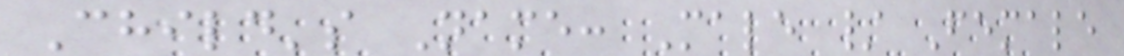Child's Name: Male / Female
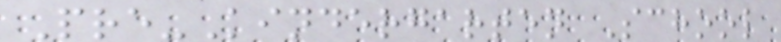Pre-Kindergarten School
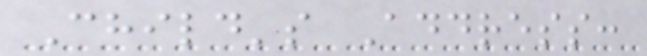Child's Address:
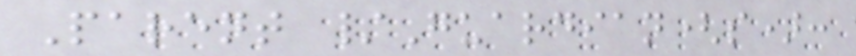Parent /Guardian(s):
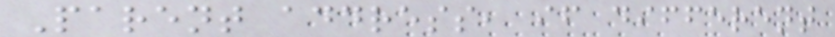Parent address, if different
